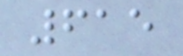615
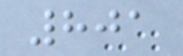801
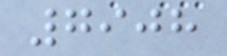7908
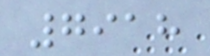7918
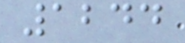1244
